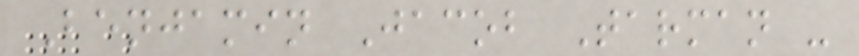Benjamin Jacob Tarman -
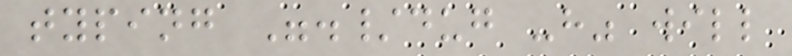typing "./dug -h" will
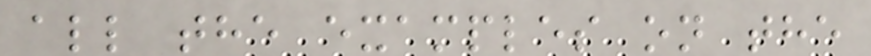all the examples on the
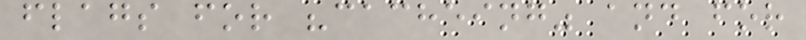flags for "cacheing" and for
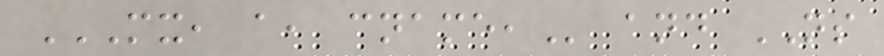MX, A, CNAME, and NS
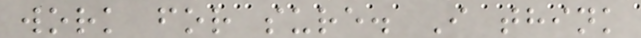work for sure. I think
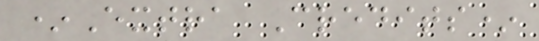*Extra Credits*
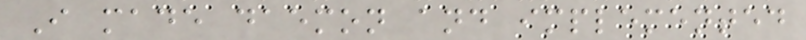I made daemon and implemented
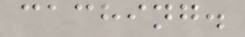caching.
